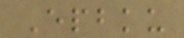Epbku
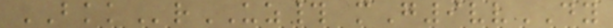BKKrUZ# mG9vvDY
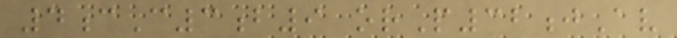4cC3b9 orP32jAv
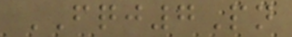FQJ7Pn
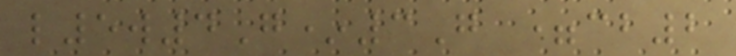l5w4G*3G =cb2
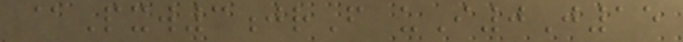@Pxw3jrF uI0J15
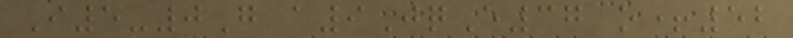I5-0G a9JqE37 o+52
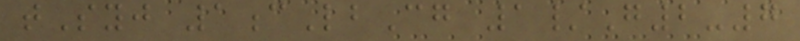tSyj 1cLbCg 1/G2-7
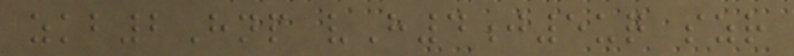zkb2Hnp vH4j5uq szr
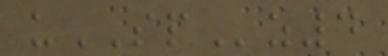uSPz4
